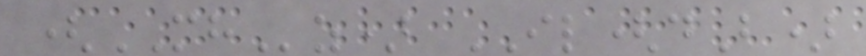(MHz) IL(dB)
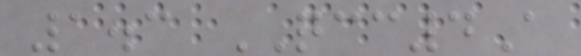1.3 QCC4A
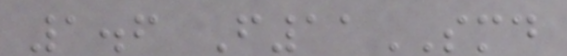1.6 F11SMD
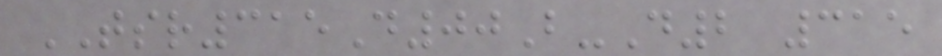TSR315D00B-D2 315
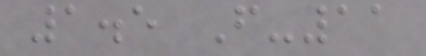1.5 F-11
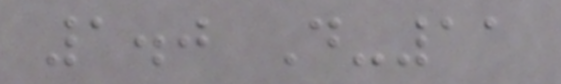1.0 D-11
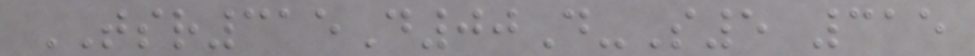TSR315D00D-S5 315
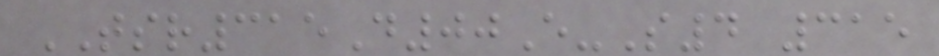TSR315D00E-S4 315
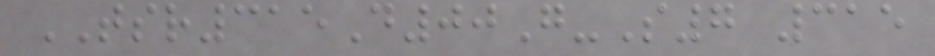TSR315D00G-S7 315
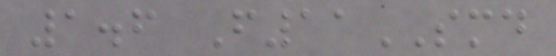1.6 F11SMD
